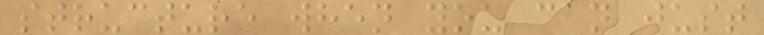structure when you can just
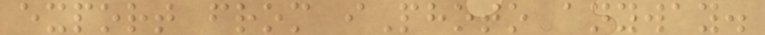export from iPhoto anyway.
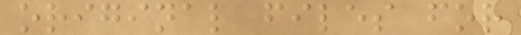original files for
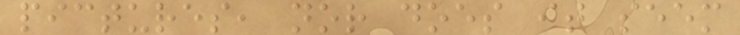pictures, nor does it seem
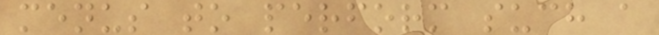menus to perform such a
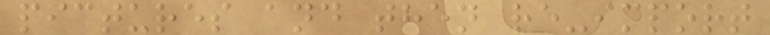pictures and then re-import
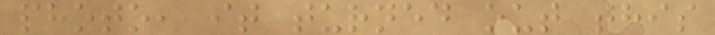photo, it turned out this
